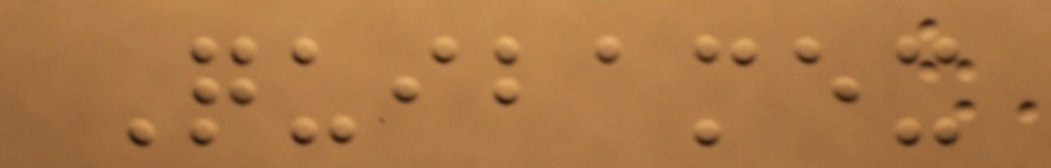Quibamex
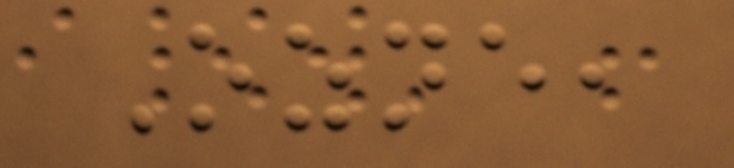Ozne,
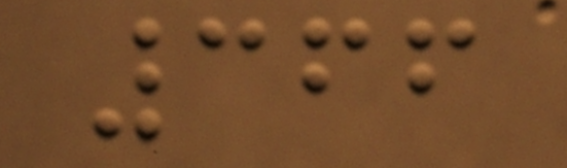366
